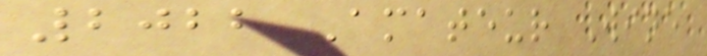2022 Amateur Wine
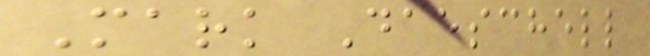Mark Daeschell
